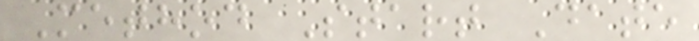Method Start Date
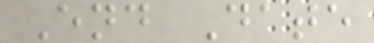End Date
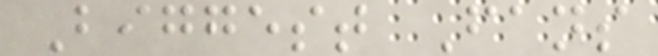Biggest Fans
